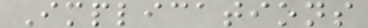Implications
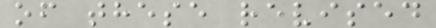of these revised
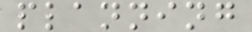planning
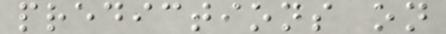predictions on
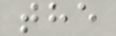the
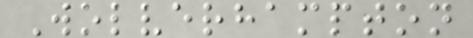Wolverhampton
